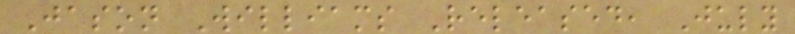Jason Williams Released, July
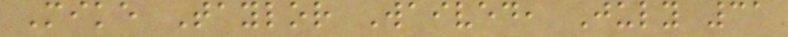Mike Taylor Waived, July 31
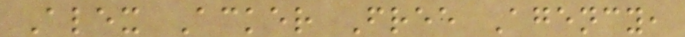Alex Acker Free Agency,
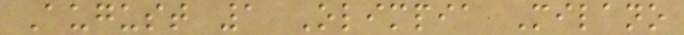August 1 Olimpia Milano
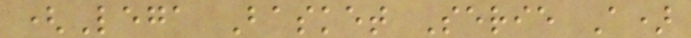(Lega Basket Serie A)
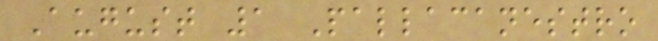August 1 Pallacanestro
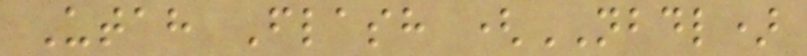Utah Flash (NBDL)
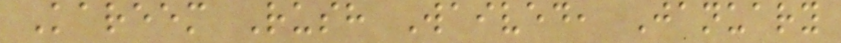Kareem Rush Waived, January
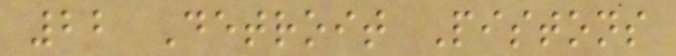22 Detroit Pistons
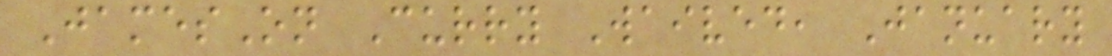JamesOn Curry Waived, January
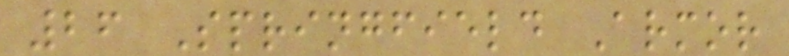26 Springfield Armor
